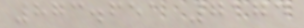873.651 7174
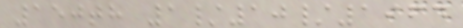150th 1/10/1964
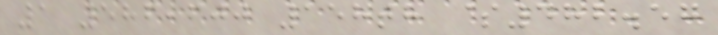1 586,600 158th $482.57
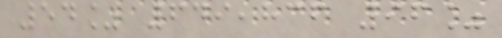54% 649,836 96%
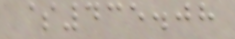$435.08
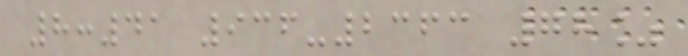8:41 936-2363 78%
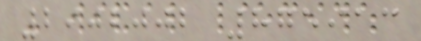2902002 875913
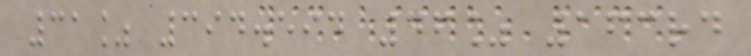31% 394.594 46% 163rd
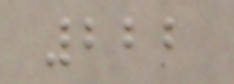222
